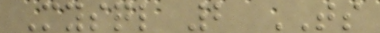Mysql 2 TS
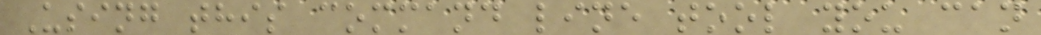Using this command line tool you can
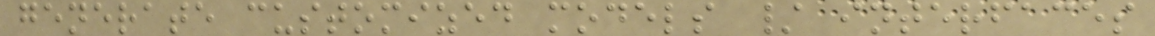generate customized models / interfaces
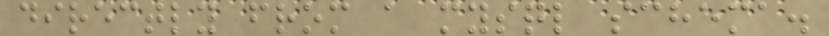directly from a mysql schema.
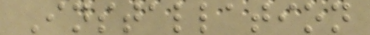Installation
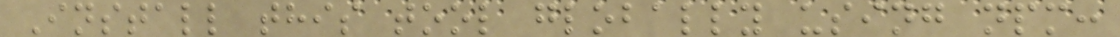Install this tool globally using npm:
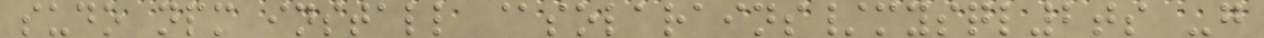sudo npm install @solarains/mysql2ts -g
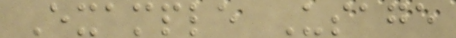Example Usage
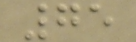75
